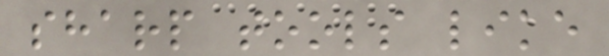sharp tools like
